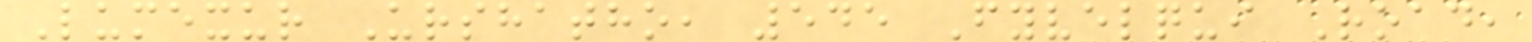Lumexur Urshatho, 545 Fyvelqui Road,
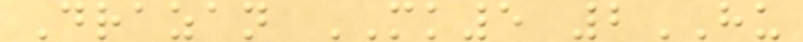Drazan MK5 2HU
